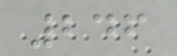246
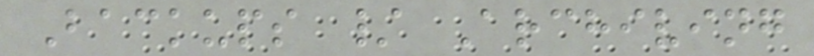Backups / Archiving
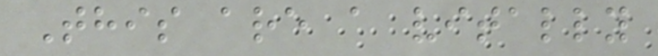This are a vitally
